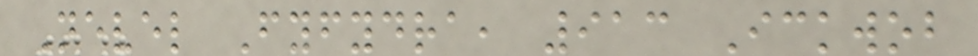Nevel Fyfydra, 913 Ickwob
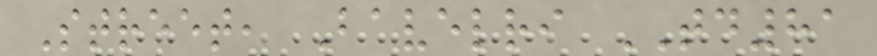Street, Bavelri TD81
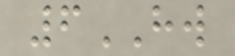6HW
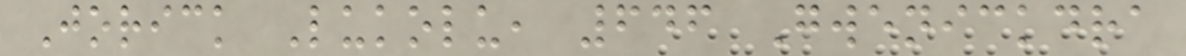Jorick Lukolu, 646 Gwenickdra
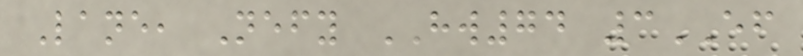Lane, Nefy HW74 3EF
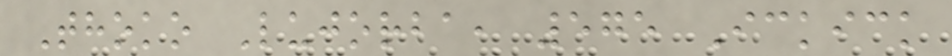Thoko Lujorba, 575 Ickick
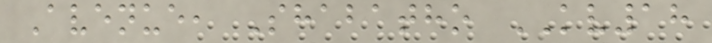Avenue, Shabatho KV18
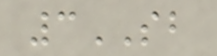3SB
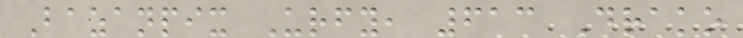Bazanpix Urfy, 613 Drako
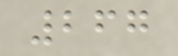267
